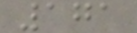171
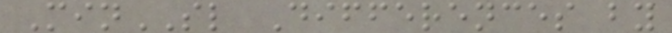MinSL Differences by
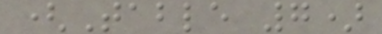(Table 7)
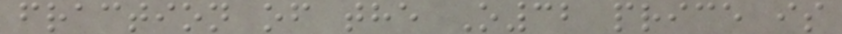fraction of the O32 price is
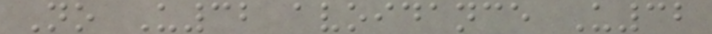No U32 avoidance U32
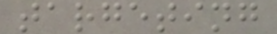targeting
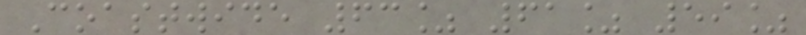Coastwide 63% 61% 59%
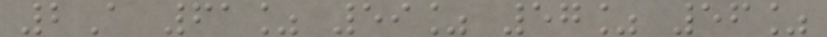2A 61% 59% 57% 56%
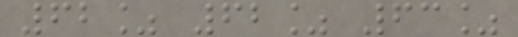62% 62% 63%
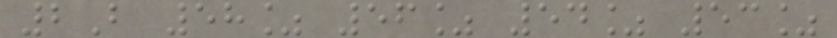2B 58% 56% 54% 53%
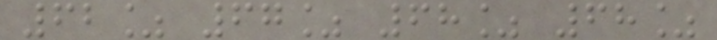62% 67% 68% 68%
